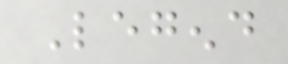Legend
